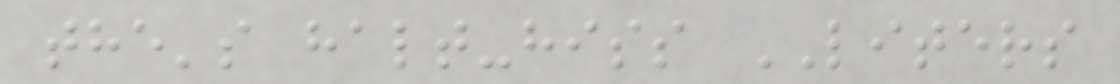the's halt-hiss LITERS
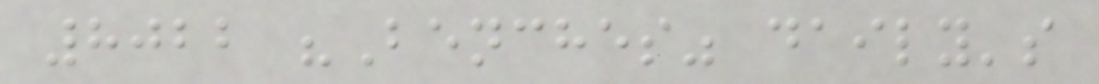8022 "Benches" daily's
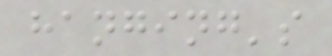hanging's
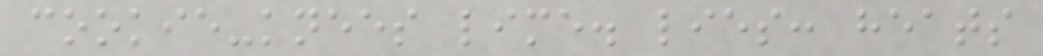cookie-knees lime. lies: heats
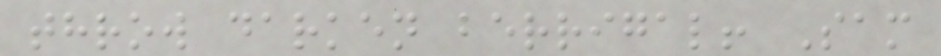throw darken berrigal! Sam
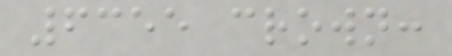6355 crown:
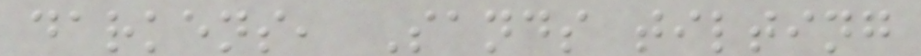darkens, Sands tilting
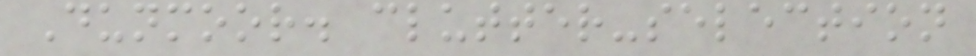Dunmoor. clutter-selection
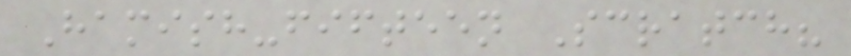Hamish-fifteen Scratch?
